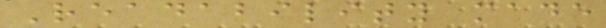Readability made
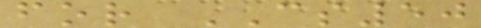for CS50
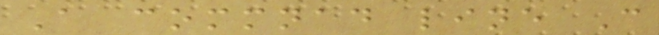A commnad line C
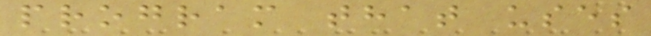program that uses
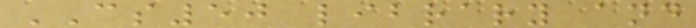CS50 library and
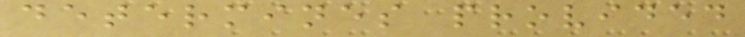determines provided
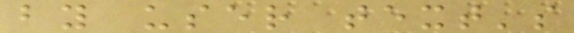by user text's
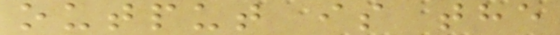output is the
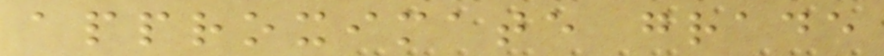approximate grade
